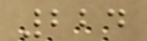224
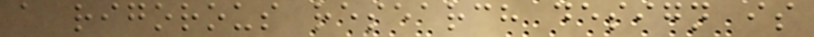a rigorous research design is
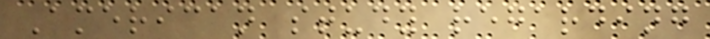American study regarding
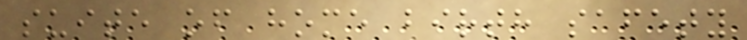suite of home birth safety
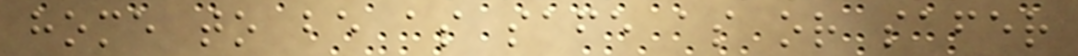home to be as safe as or safer
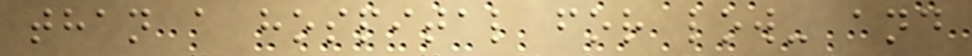than a hospital for low- and
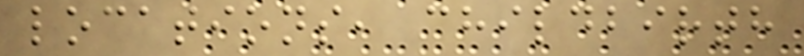locations, childbirth
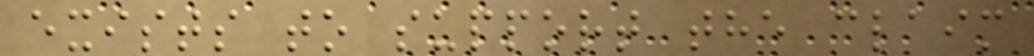exists to support the claim
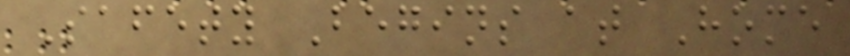Safety Begins at Home
